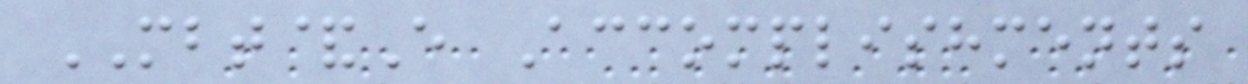MBT&E Accomplishments
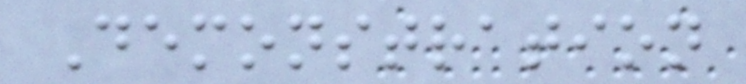Demonstration
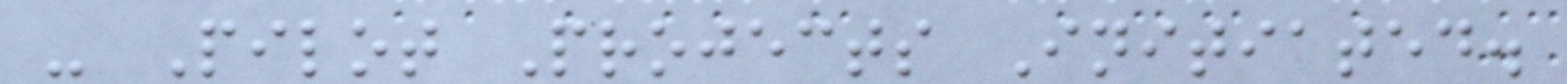- Pilot Projects Initiated.
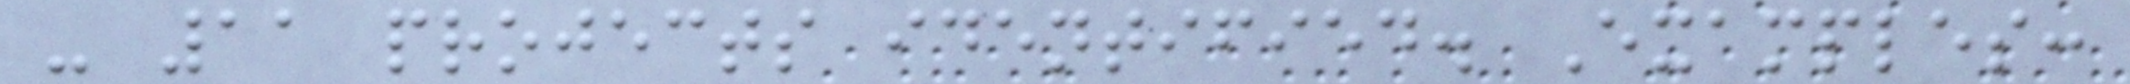- 11 projects identified. Examples:
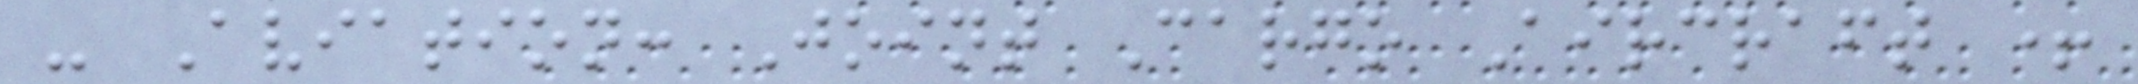- Aviation: Joint Cargo Aircraft +
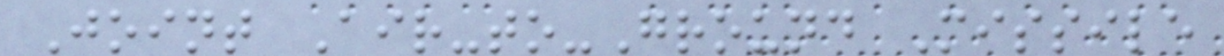Joint Air-to-Ground Missile
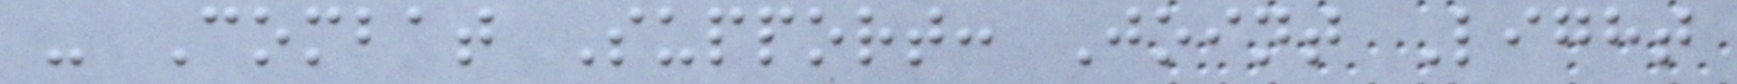- Combat Support: Joint Light
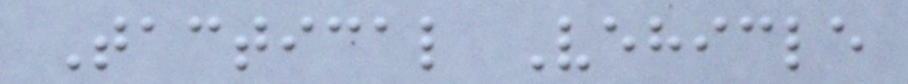Tactical Vehicle
